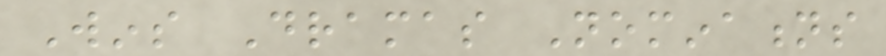Wins Dramas Nominations
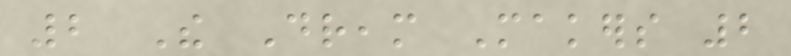2 The Dream Makers 2
